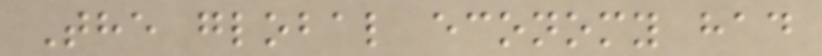The global economy had
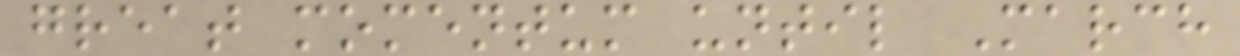great momentum until March
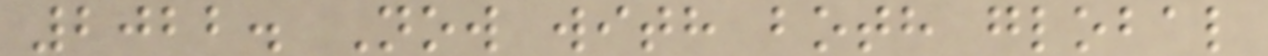2022. Now with both global
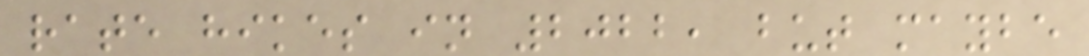rate hikes in 2022, but maybe
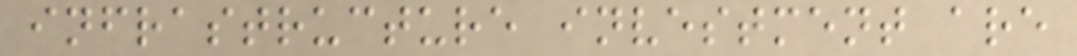infrastructure investment are
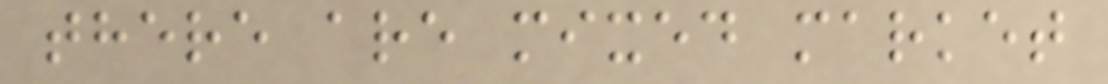there are mixed market
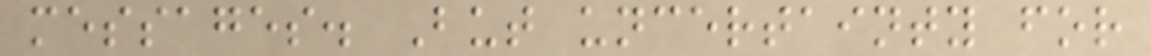messages. But uncertainty for
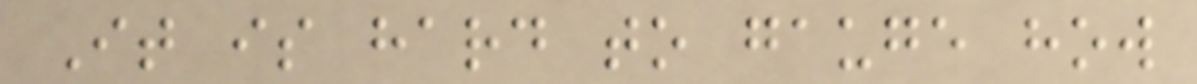It is hard to gauge how
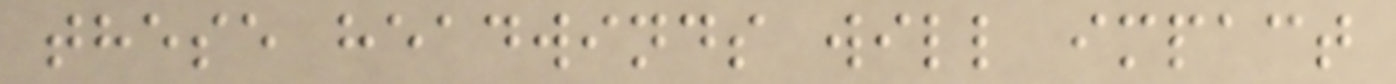these headwinds will impact
